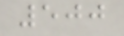500
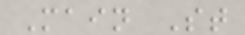Main St
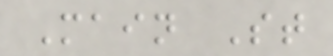Main St
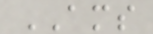AMS
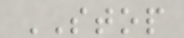STOP
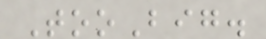TooBig.
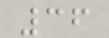36
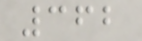362
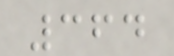364
